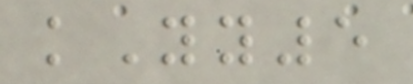kYy5
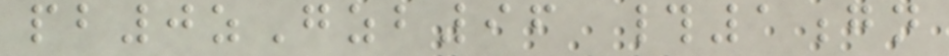pb0zGzb96 #1gn
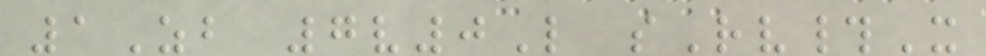1Zb 7v0L sRv#X
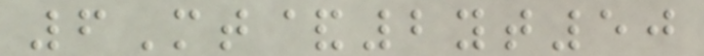6Mt&2yt50
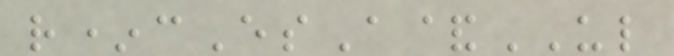r*cEsA&UL
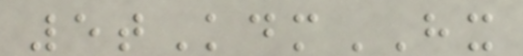5tKdmHX
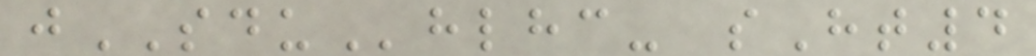jSDUhlhc- sHt4
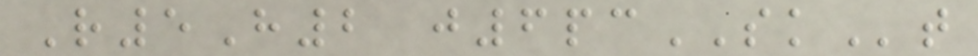R5H2 j6pcSKt
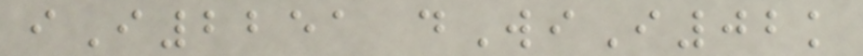iI2251 dWiI02k
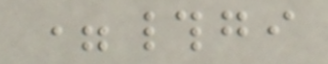=#gi
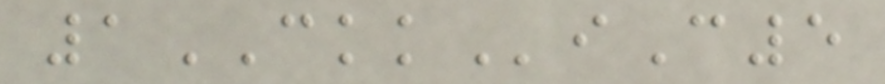1CKKiC5
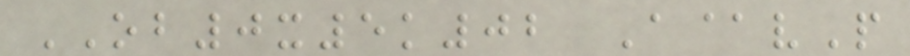OB0x5k02 A@vP
